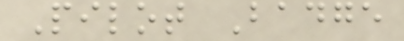Pilot Badge
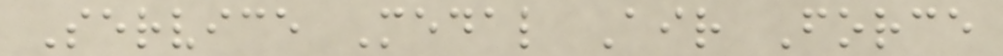Service Medal Air Force
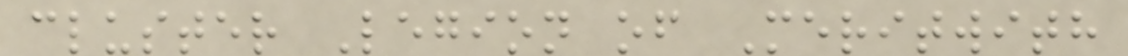cluster Legion of Meritwith
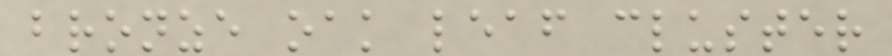bronze oak leaf cluster
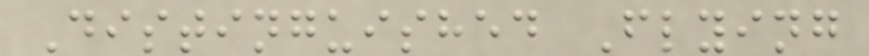Distinguished Flying
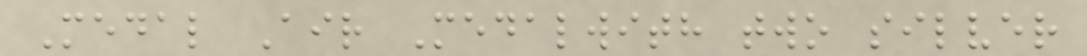Medal Air Medalwith two silver
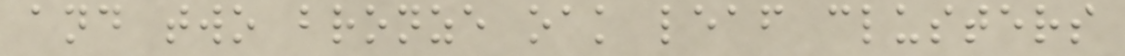and two bronze oak leaf clusters
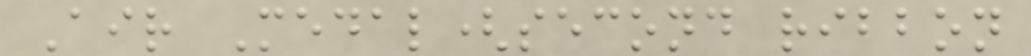Air Medal(second ribbon
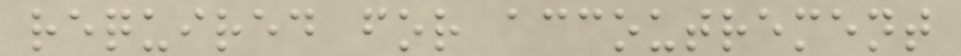required for accoutrement
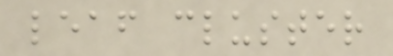leaf cluster
